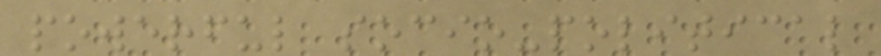powerful socio-political
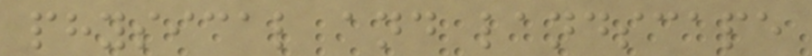physical and landscape
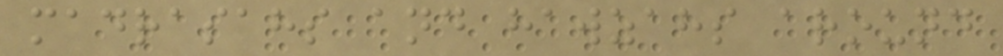madrasahs and hawzahs around
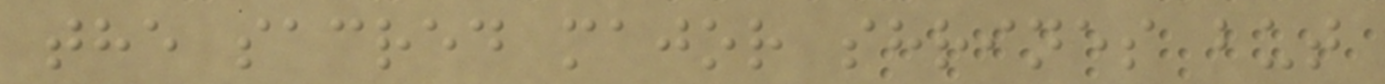the sacred major shrines but
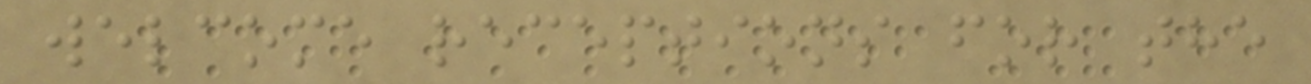welcome receptions for the
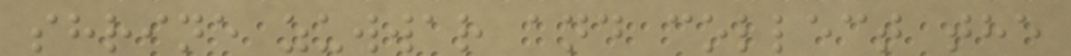shrine zuwwar and collect the
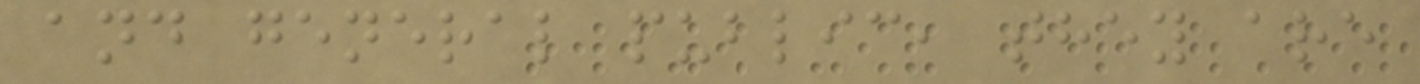and general public, they are
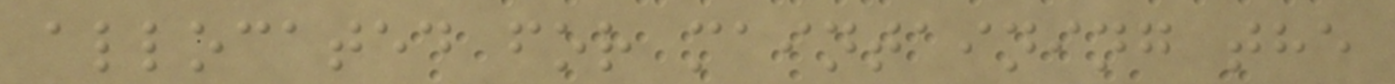allocated for maintaining the
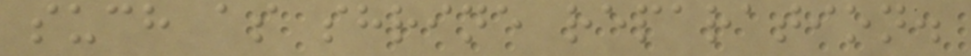such as shrine reparation.
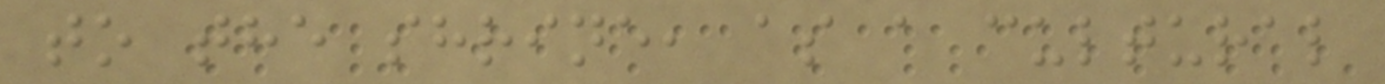to the shrine, as a cultural
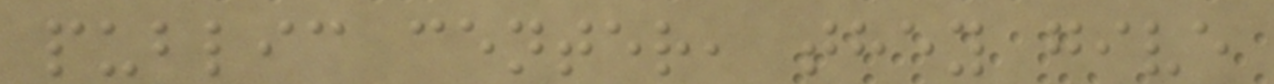public center, they give
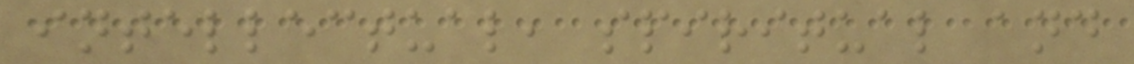intellectual, spiritual and
